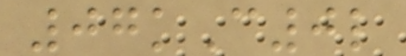07kC0l
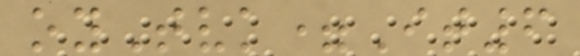oyTvk=It6
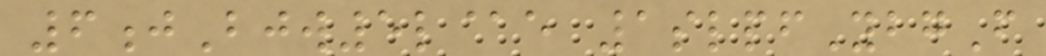6jBjw5l@e 1slpfYbgF
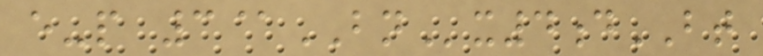e-p 3@BNx4dBT
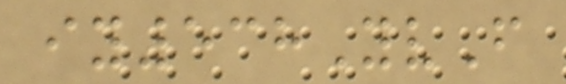iy538YvF
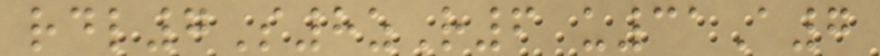rdl7S8zR6 u31A7
